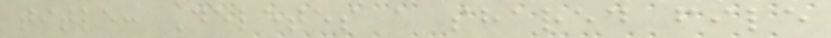title: Deletes a shared file
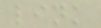link
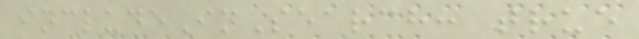includeInSearch: true
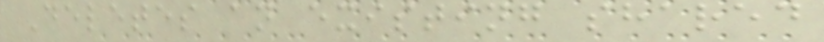Deletes an existing shared
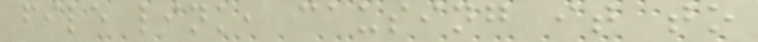file link, causing it to
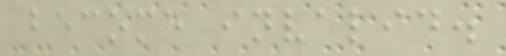become invalid.
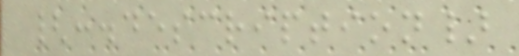{:.description}
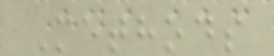Methods
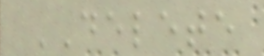DELETE
